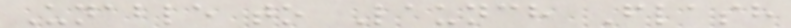Unable to Launch Flash
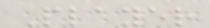Player
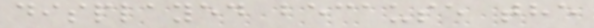displayed because the
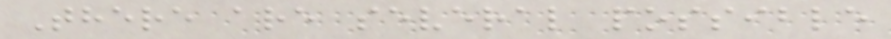There are several possible
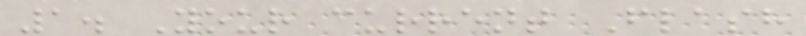1. Your current Flash
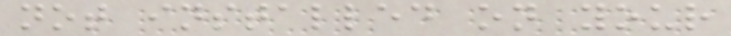not installed on your
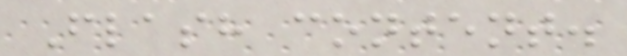Flash content.
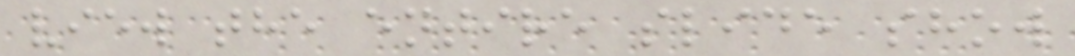view the entire slide show
